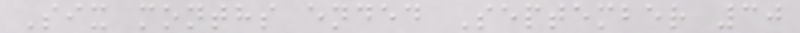Six months ended September 30
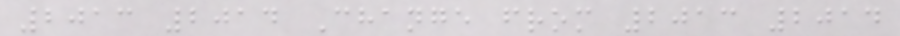2013 2014 Change from 2013 2014
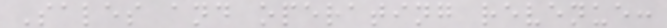Sales and operating revenue:
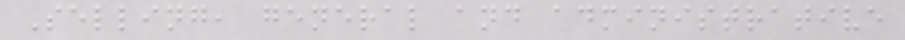Selling, general and administrative
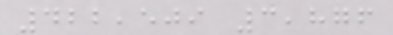422,509 3,876
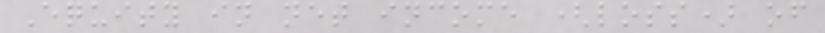Equity in net income (loss) of
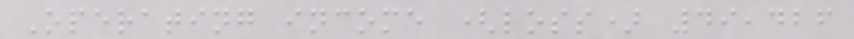Operating income (loss) 49,426
